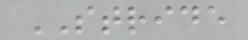STRIDE
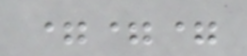===
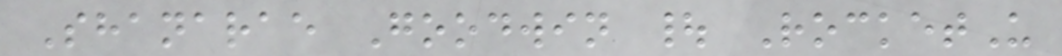Shanarae Goodwin | RocketU
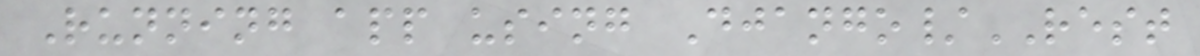Running app using Django/REST
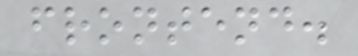frontend.
